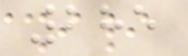285
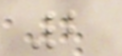2
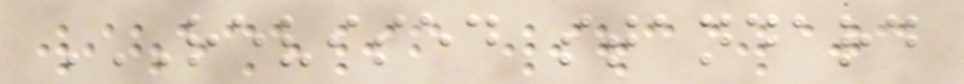REVISED STANDARD
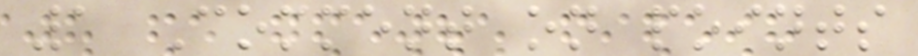1 Comment on points
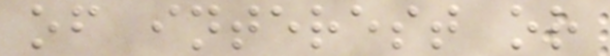of interest or
